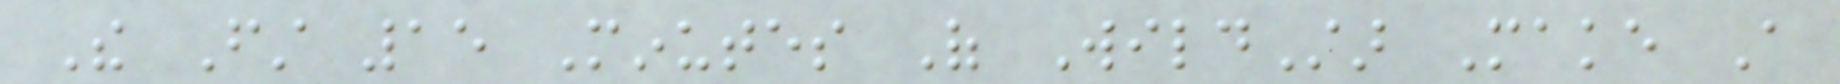The First 15 Minutes Of WildStar Make A
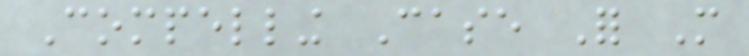Compelling Case For More
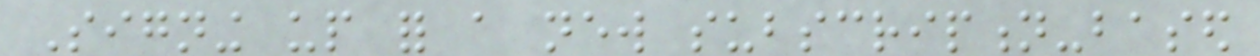Signing up for a new subscription-based
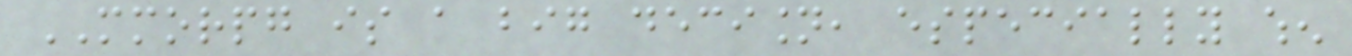MMORPG is a big decision, especially when
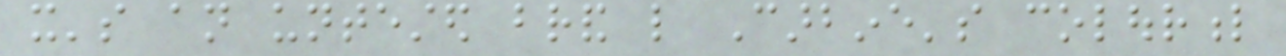it's an untested brand like Carbine's colourful
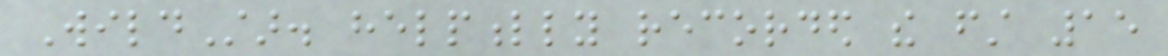WildStar. helpfully recorded the first 15
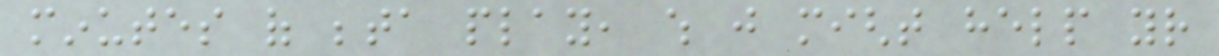minutes of beta play, which just might help your
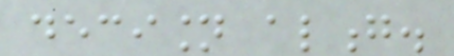decision along.
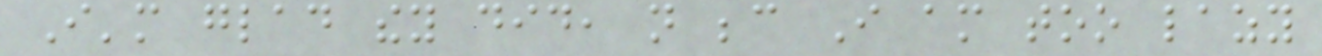I'm glad they did, not because I am too lazy
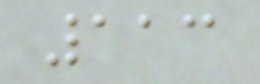113
